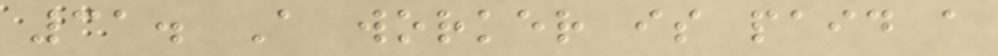31. A worker is paid a
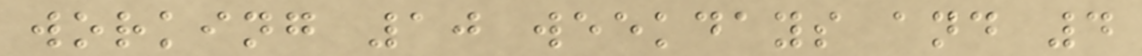working 10 weekdays and 4
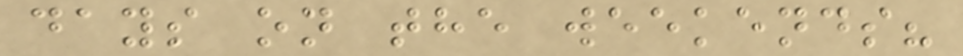days on the weekends?
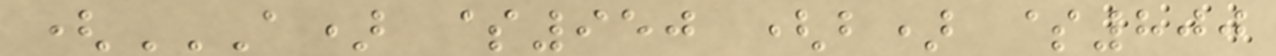(A) $950 (B) $800
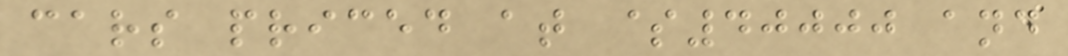cars priced at $40000 and
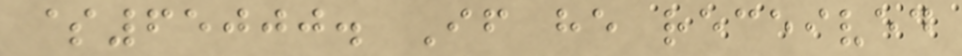$65000. If he received
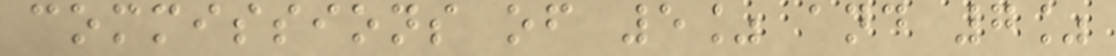commissions of 5% and 7%
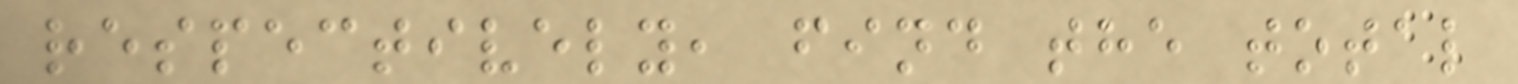respectively, find the total
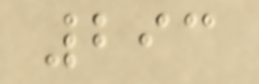293
